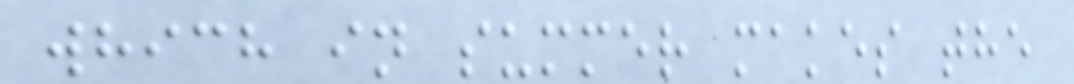which in summer makes the
